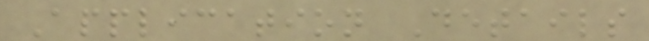Application Details
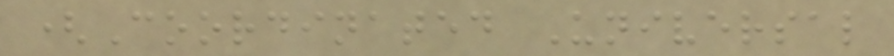(Coordinated Universal
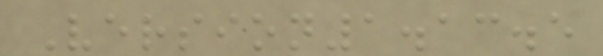Version1.13.5
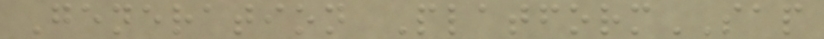Generation PlatformSAP
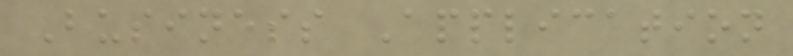Business Application
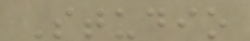Studio
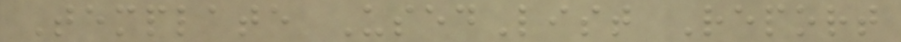Template UsedList Report
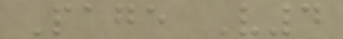Page V4
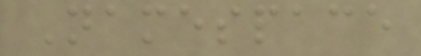Namespace
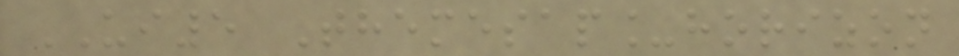UI5 Themesap_horizon
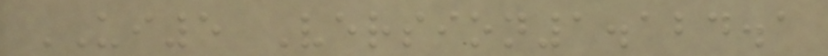UI5 Version1.124.1
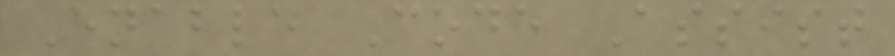Enable Code Assist
